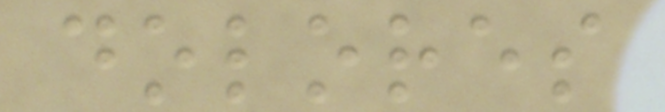dolores
